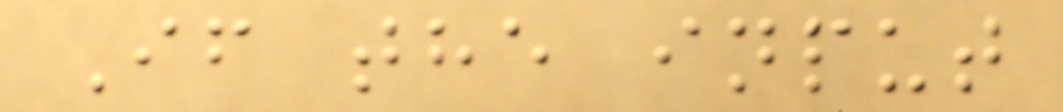If the input
